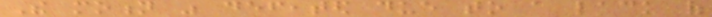The motion was defeated due to a lack of
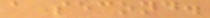a second.
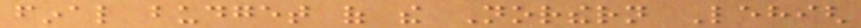final budget of the Northern Lehigh
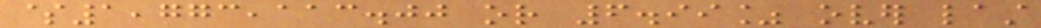$1,773,113.00 or 6.99% over last
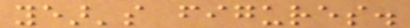year's figures.
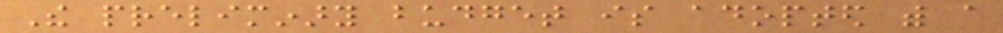The preliminary budget is adopted with a
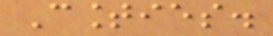Counties.
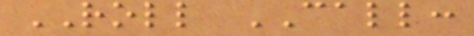ROLL CALL:
